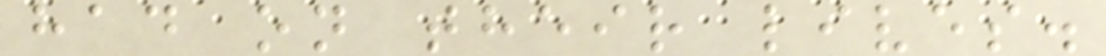had on their lives.
